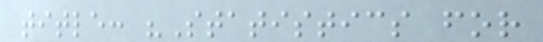title: "Statistics for
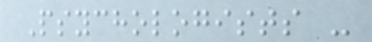Psychologists -
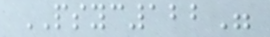PSYC122"
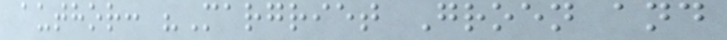author: "Margriet Groen and
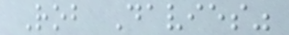Rob Davies"
